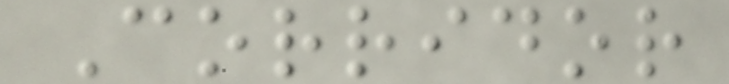Corridor
